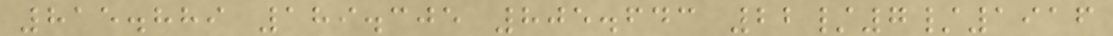815.889 189.305 805.643 22/7/1916
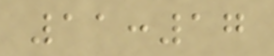11:17
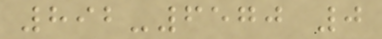892-6570 0
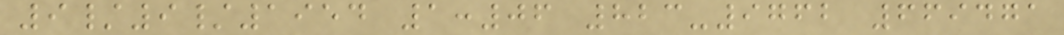9/9/1954 1:06 823-9762 669471
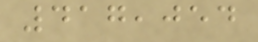417,054
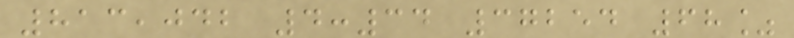813,042 4:34 37254 68%
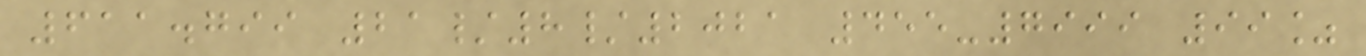611.799 21/8/2021 455-7999 99%
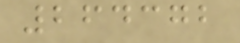264372
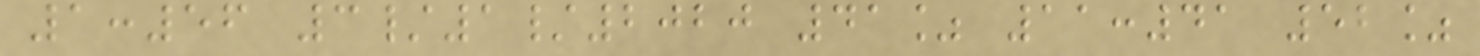1:56 3/1/2020 41% 11:41 52%
